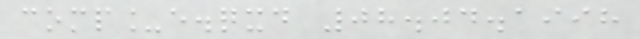comp_e.qxd 08.04.1998
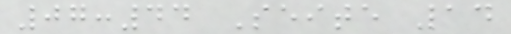07:44 Seite 14
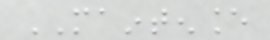MAINTENANCE
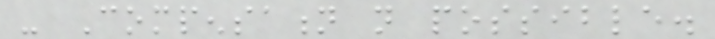- Compensation not possible.
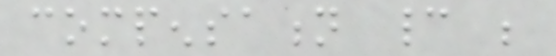compensation cannot be
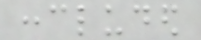concluded
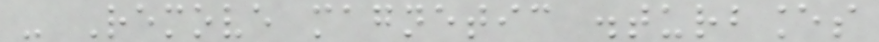- Remove magnetic disturbances
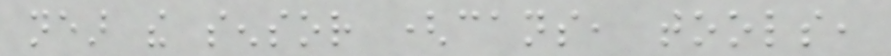near the sensor (cans, tools,
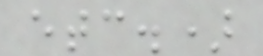etc.)
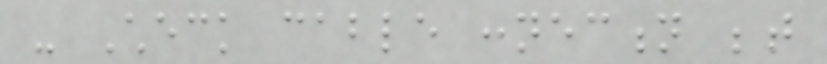- Check cable connection between
